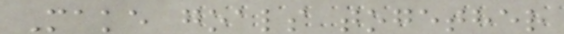Make goals together
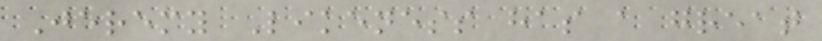Jeremy Likeness has a great
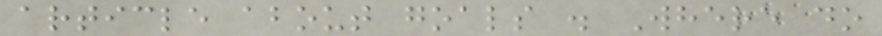article about goals . Where do
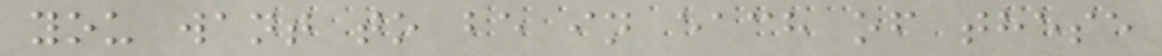you want to be in each of these
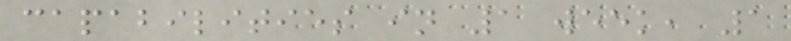capabilities in 1 week, 1
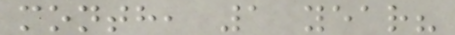month, 1 year?
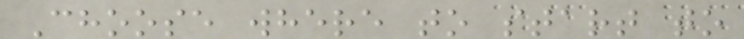Choose where to start to
